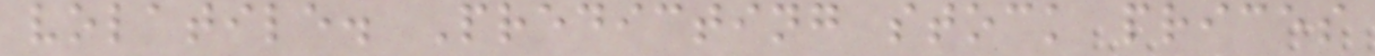volatile. Predicting stock prices
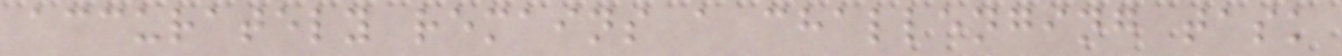accurately remains a challenging task
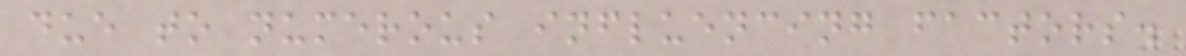due to numerous influencing factors.
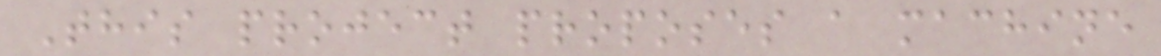This project proposes a machine
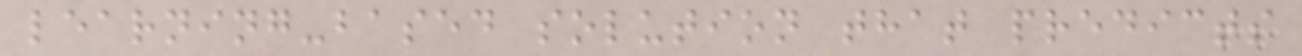learning-based solution that predicts
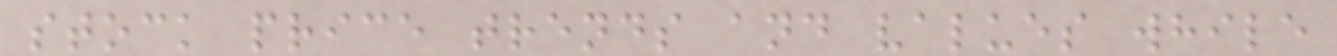stock price trends and values while
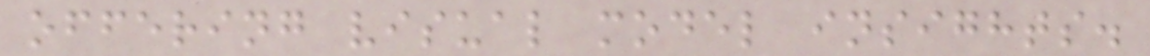offering visual model insights.
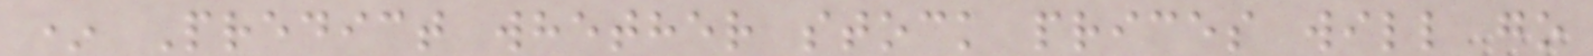* Predict whether stock prices will go
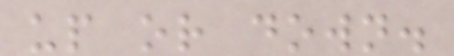up or down.
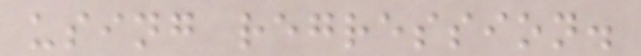using regression.
